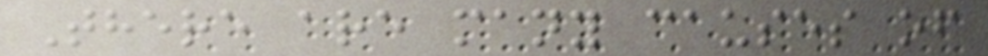There are many causes of
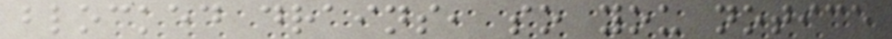blocked drains, so you notice
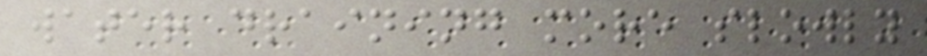water draining more slowly
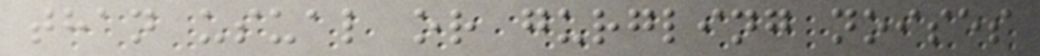than usual or gurgling noises
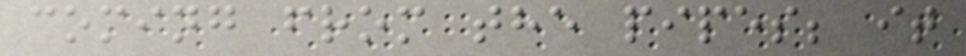coming from the pipes; it
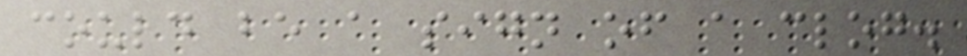could be a sign of a clog.
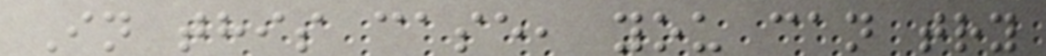In this case, you can try
